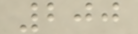200
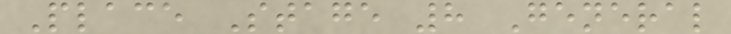Place Stage 8 General
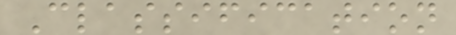Classification
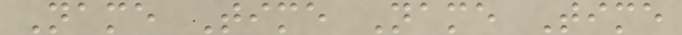Name Time Name Time
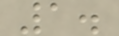1.
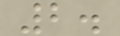2.
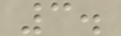3.
